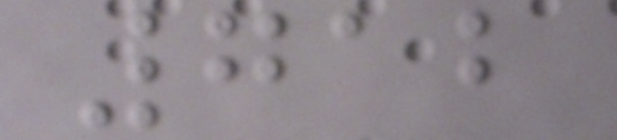712
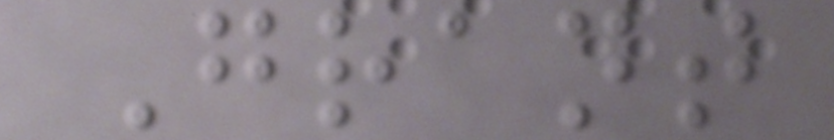Grant
